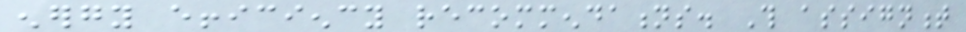energy efficiency recommendations. This assignment
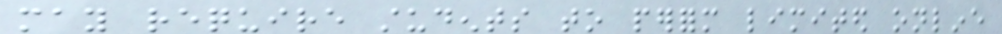may require students to perform limited online
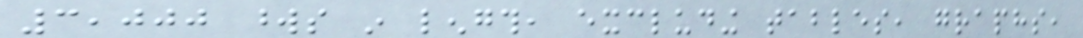3,000 words in length, excluding tables, graphs,
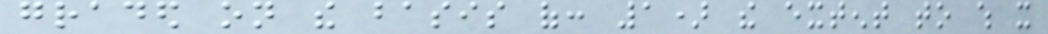graded on the basis of: 1) the extent to which it
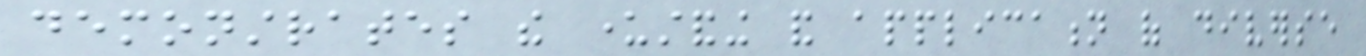demonstrates the understanding and application of diverse
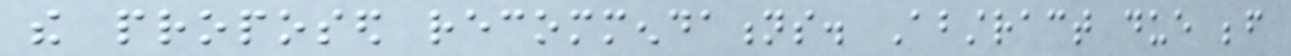the proposed recommendations. Abstract due before
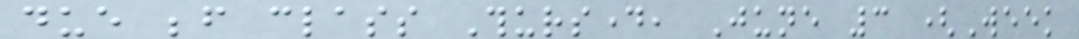due before class Thursday, June 3 (Week
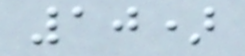10)
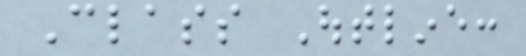Class Outline:
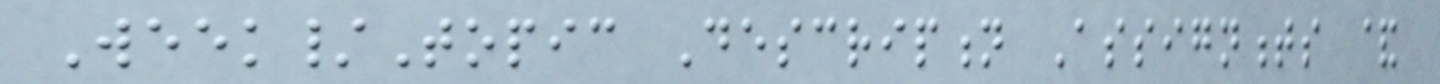Week/Topic Description Assignments &
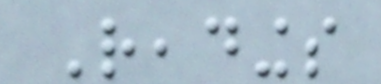Readings
